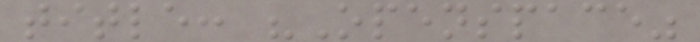title: "Openspace"
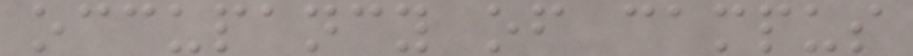occupancy of campus
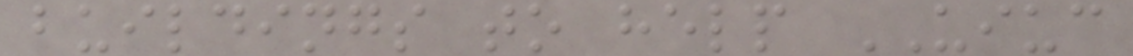buildings to help UIUC
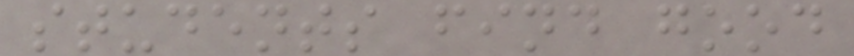students find good
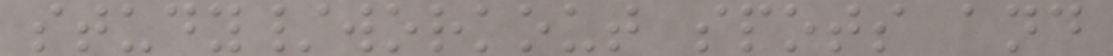study/workout spots and
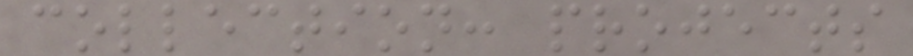collection: projects
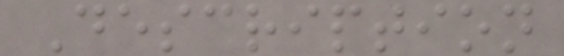Description
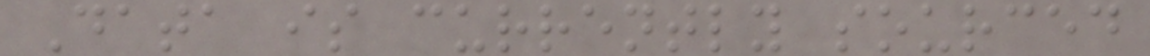Data is currently sourced
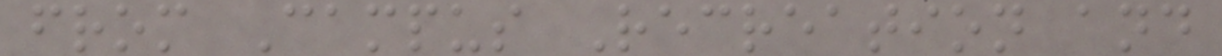from Campus Recreation and
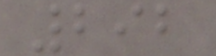292
